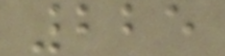225
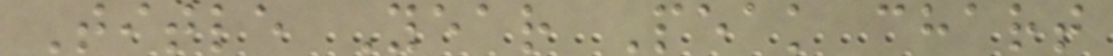Title Year Peak chart
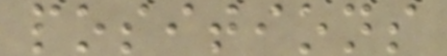positions
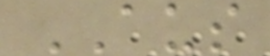AUS
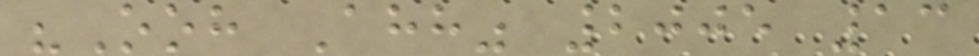"Ooh Ahh" 2005 13
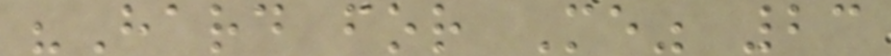"Hard for Me" 23
